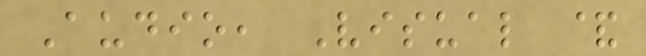Audio, Visual &
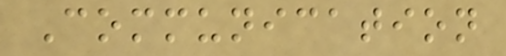Communication
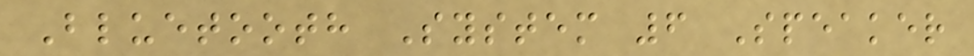Bluetooth System 6 Speaker
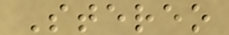Stereo
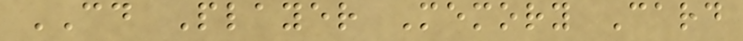CD Player Memory Card
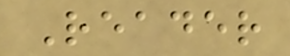Reader
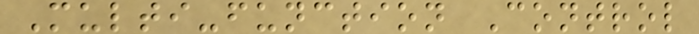Multi-function Control
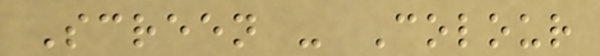Screen - Colour
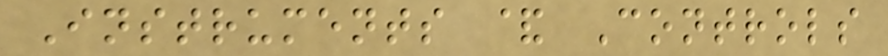Instruments & Controls
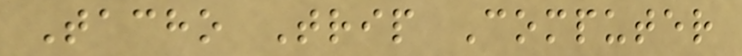Tacho Trip Computer
